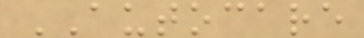AUTOCARE
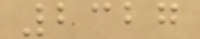2327
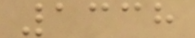1338
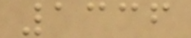1336
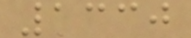1330
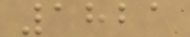1821
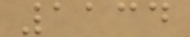1134
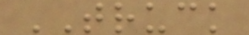TRUCK
